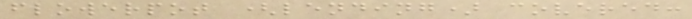flowerpot (lending) covered:
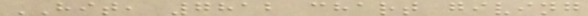HIT, 7812 chart giving
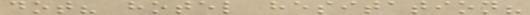dot? hotel hesitation?
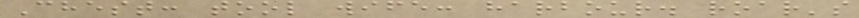Chest: tool wife: harbour. roar's
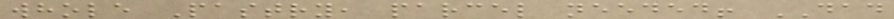whole Pastry, parcel needed! DAD
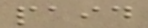paid
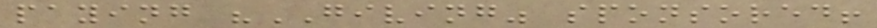paying "GIVING" sponsored!
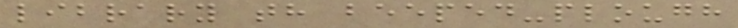library th beeped-plough
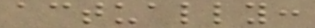actually:
